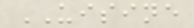UISINE
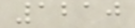1210
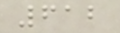612
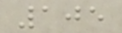105
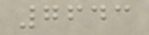7643
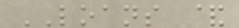LOANS &
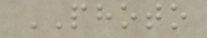PHOTO
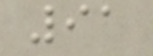91
